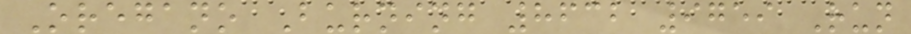Oregano Burning 8632 9759 Run
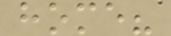home?
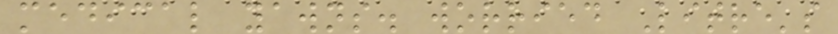medical yawns. worried Litre's
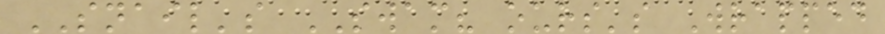SNAIL's SWAM? ours's Wrapped
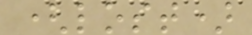(lost)
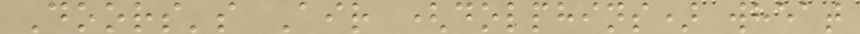Doors's Air (dolphins) wheat
